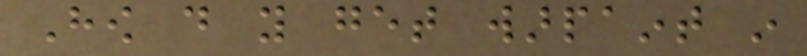How do you get warpaint in
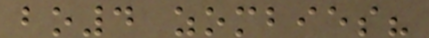bo4 zombies?
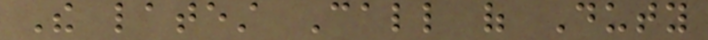The latest Call of Duty
